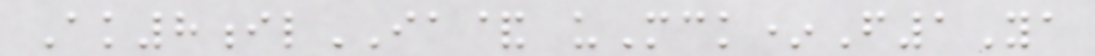Ak8ilIA& uMck*F1Ya
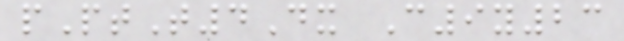pPtT4Dx C9y23
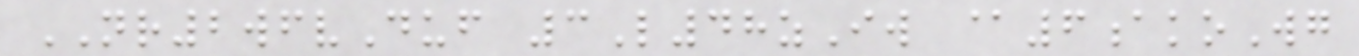NR2wfvDuf 3L48zIw @6akoWg
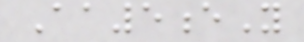Aa5eY
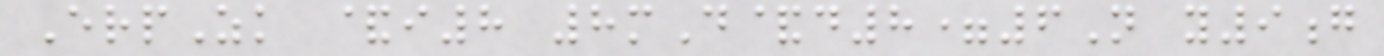ErpZk &i8 8mD&d8=6N y9g
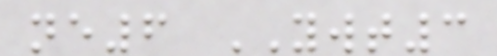ne6 YWT3
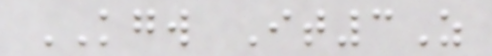KGW It3Z
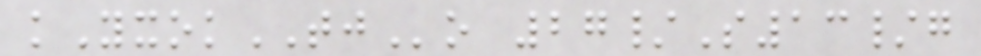kYxokTJo 27/S13/g
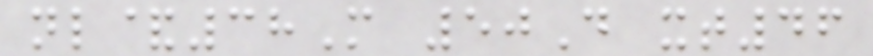nl&38M 50D xt46
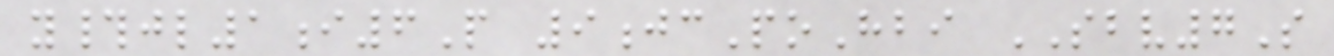y#jl1i6P 9jcPoHbi SBV7S
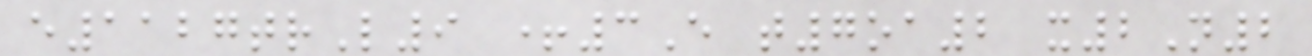e1127trL9 +3E t7oa2 x2N2
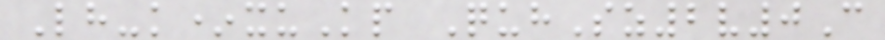Lh-k*xuKp QuhSz2v0C
